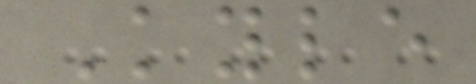Kyle
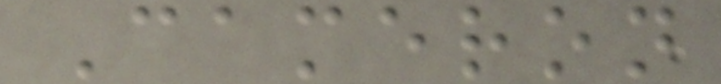Cameron
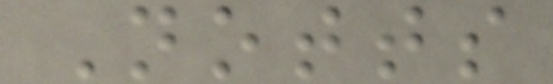Notts
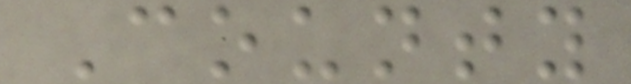County
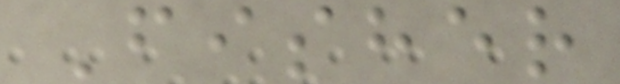Fisher
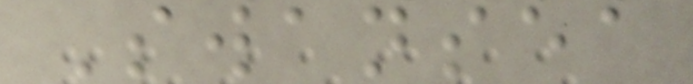Swansea
